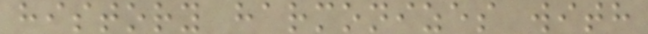history harmonizes with
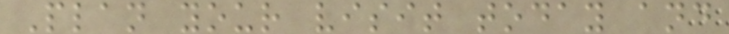Plan your visit today and
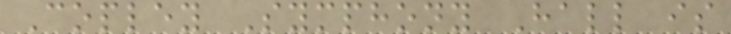Copley Symphony Hall is
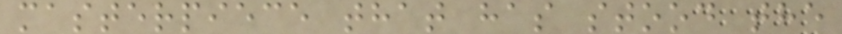masterpiece that has stood the
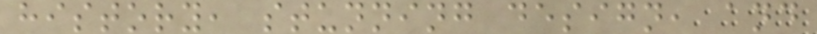history, stunning design, and
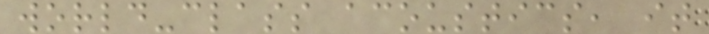world-class acoustics, it
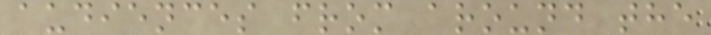audiences from around the
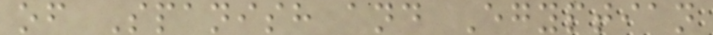of Spanish and Egyptian
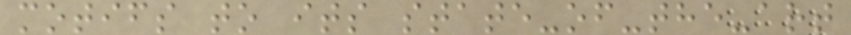motifs to its state-of-the-art
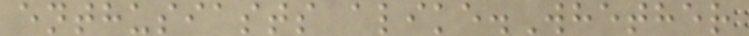enthusiasts alike.Whether
